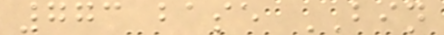773 base BIN
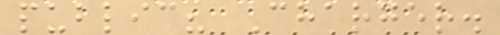public? Charger.
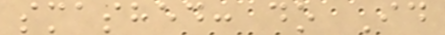smashed: do Id
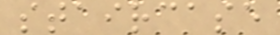staircase
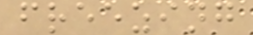freezing
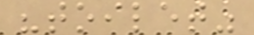"toilet"
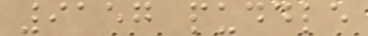9157 puddle
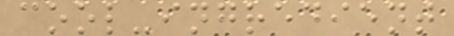cool-ingredient
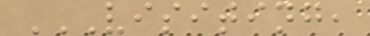VISITING,
